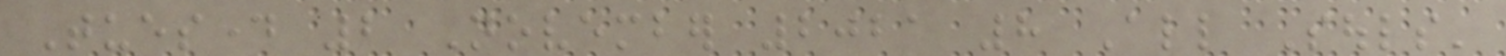Tuesday 2 November 2021 8 All Souls'
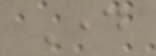Day
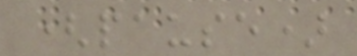(pause)
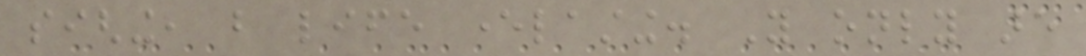sighing, but life everlasting. You only are
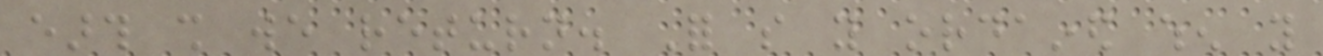earth shall we return. For so you ordained when you
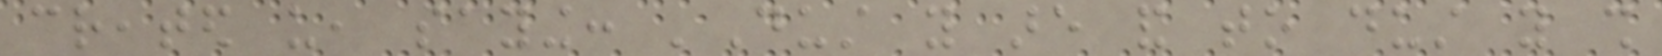created us, saying: 'Dust you are and to dust you shall
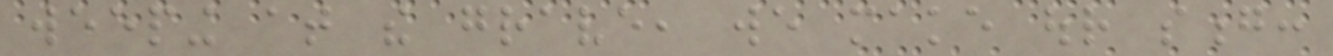weeping at the grave, we make our song:
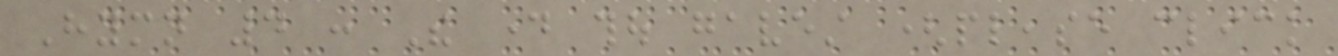Hymn 4 : The day thou gavest (please click
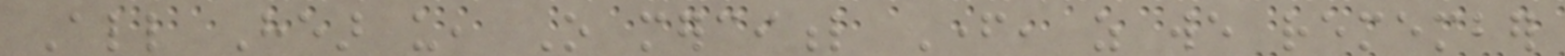All Hear us, O merciful Father, as we remember
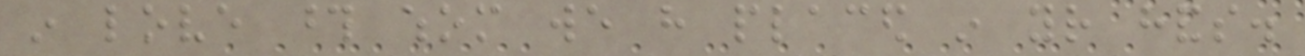in love those whom we have placed in your hands.
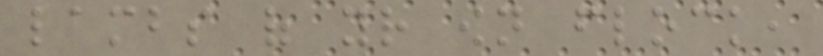lambs of your own flock,
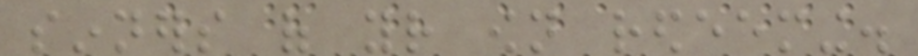sinners of your own redeeming.
